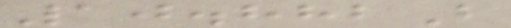10.882B
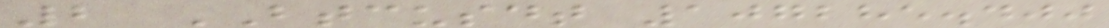2 BTCUSDT 107285.400
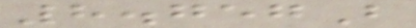8.757B
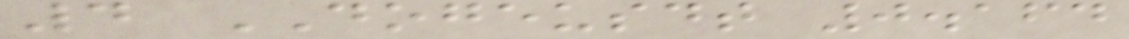4 DOGEUSDT 0.164
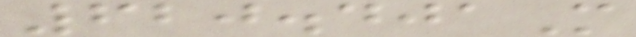620.401M
